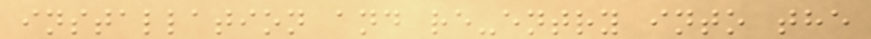installation and re-entry into the
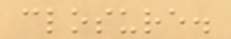closure.
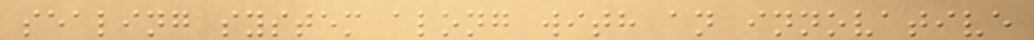sealing system along with an innovative
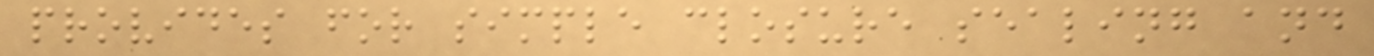provides for simple closure sealing and
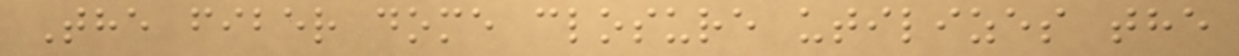The fiber dome closure utilizes the
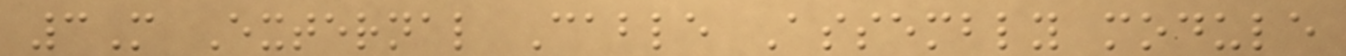3M External Cable Assembly module
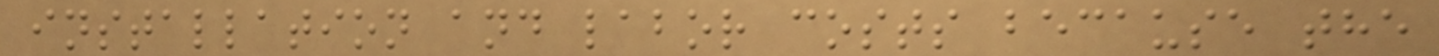installation and labor costs because the
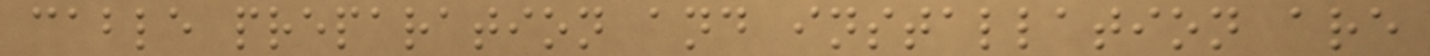cable preparation and installation are
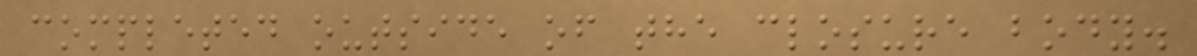completed outside of the closure body.
